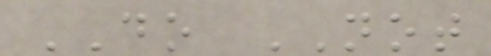DO NOT
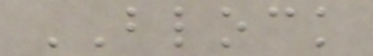BLOCK
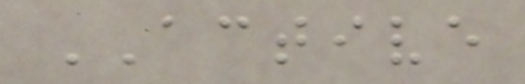ACTIVE
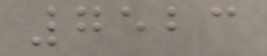7523
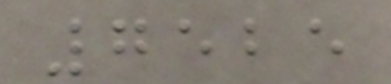7525
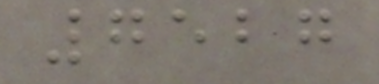7527
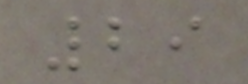29
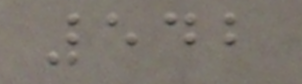542
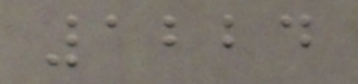1224
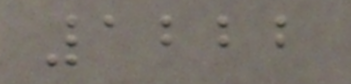1222
